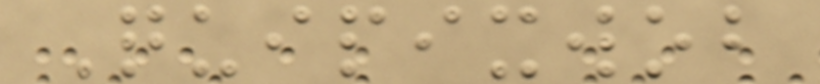Quipixwob
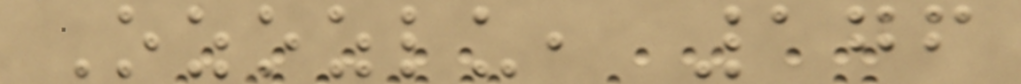Ozozlu, 176
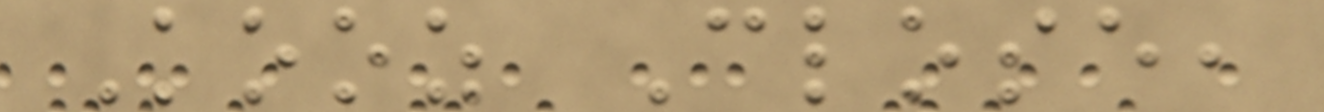Kooz Close,
